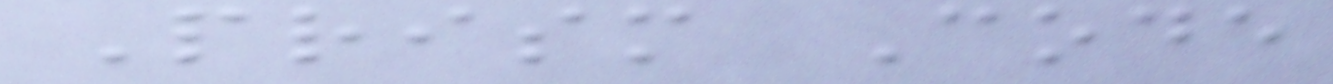Prism Code
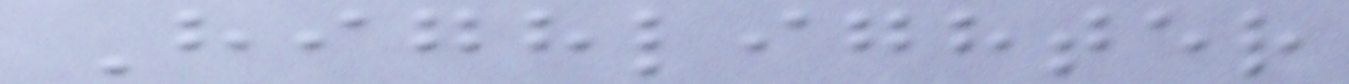Highlighter
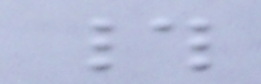#
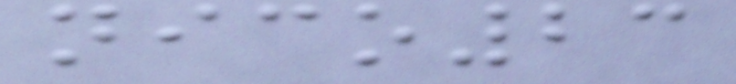nico23
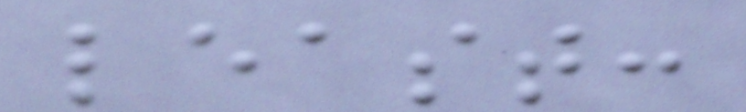least:
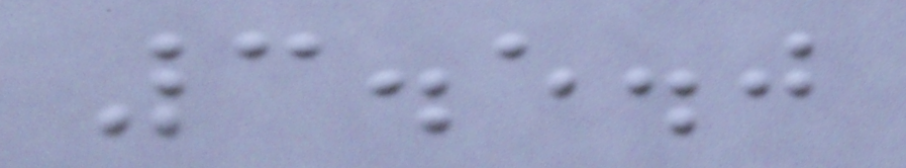3.5.0
